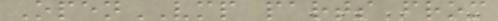OpenVMP parts from
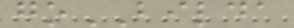goBILDA
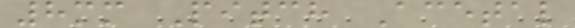8mm Pitch Acetal
